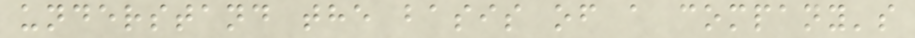understand the basis of a company's
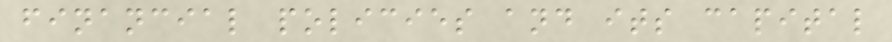financial policies and its capital
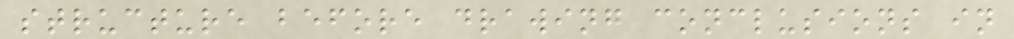structure before drawing conclusions in
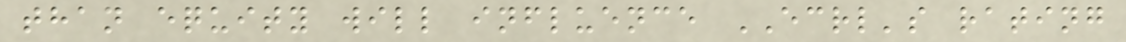than equity will influence ECRL's rating
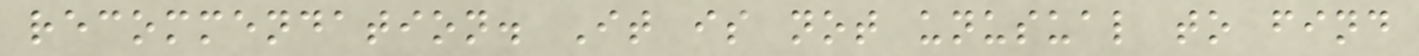recommendation. It is not unusual to find
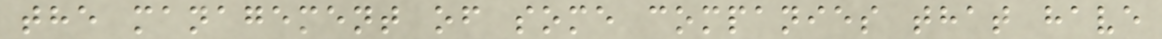the management of some companies that have
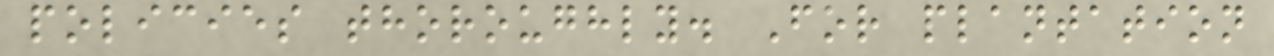policies thoroughly. For plantation
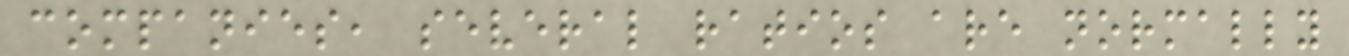companies, several ratios are normally
